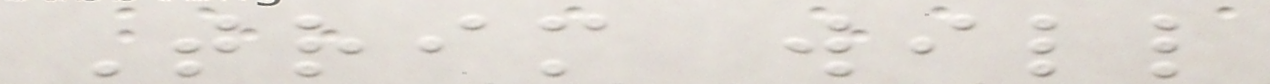Trim will
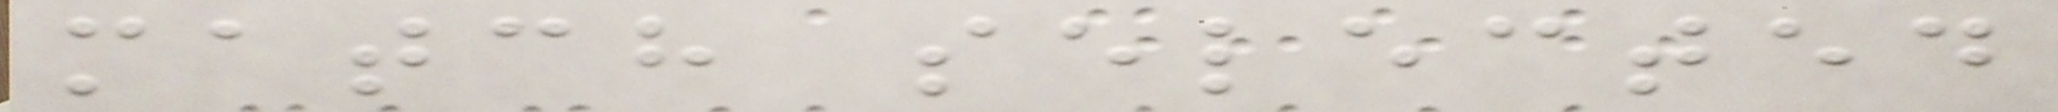match selected
